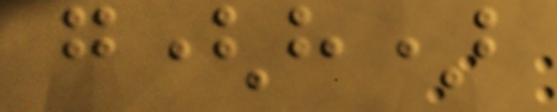g(h)
